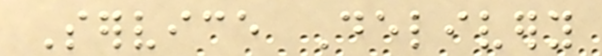Service Delivery
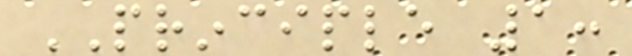PRINCIPLE 1:
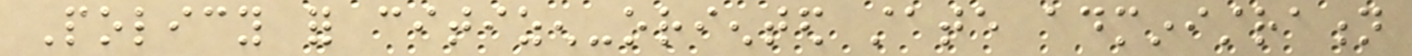Policy for citizen-oriented state administration
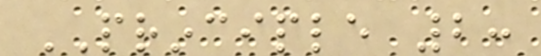PRINCIPLE 2:
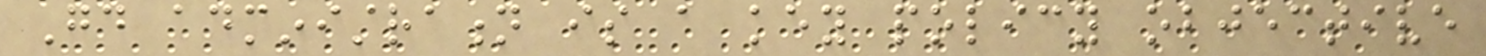Good administration is a key policy objective
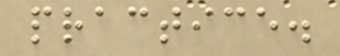practice.
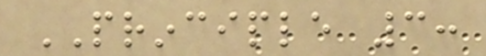PRINCIPLE 3:
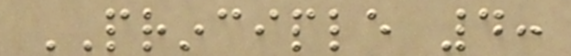PRINCIPLE 4:
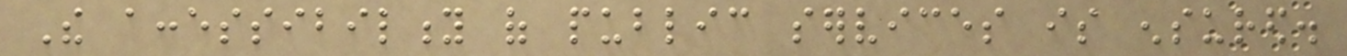The accessibility of public services is ensured.
